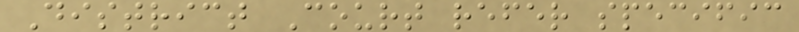District Court refer specific
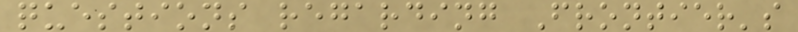questions regarding Frontier's
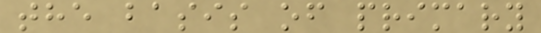the basis of primary
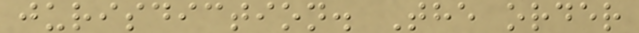jurisdiction. The order
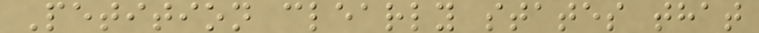Petition clearly states that
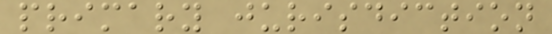primary jurisdiction
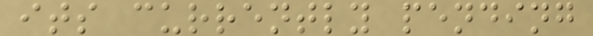its currently pending
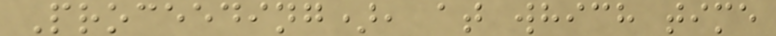Proceeding), at which time
